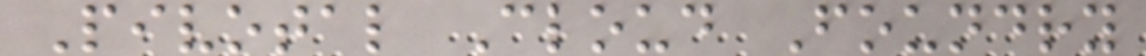Pivotal Cloud Foundry
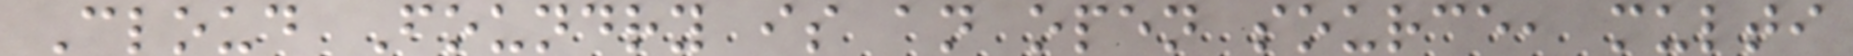Cloud Foundry is an open source, multi
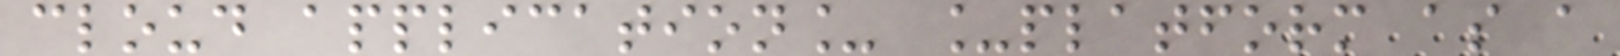cloud application_ _platform as a
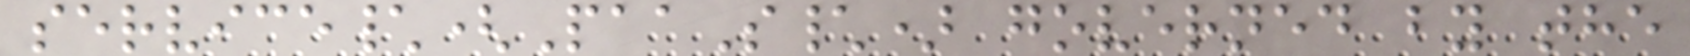service\(PaaS\) governed by the
